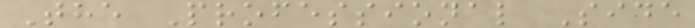The Professional Side
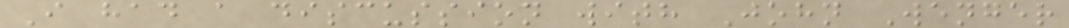I had a discussion with John Wenger
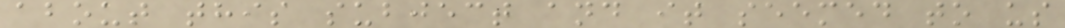about this subject and it seemed to us
